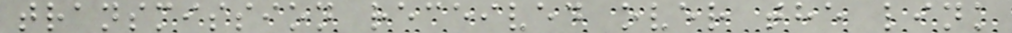transmission received over the link
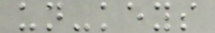un-keys
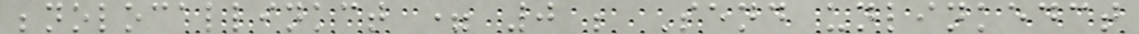;nolocallinkct = 0 ; Send unlinkedct
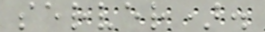server).
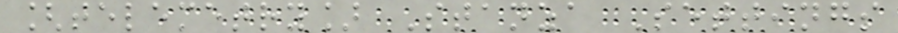[telemetry] Stanza Settings
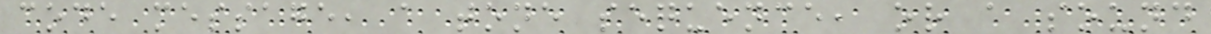code message, a tone sequence, or a sound
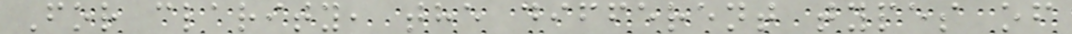For clarity, the different types of
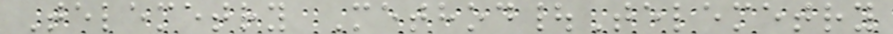Telemetry Method|Telemetry
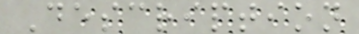Description
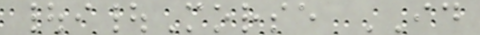|i|Morse ID
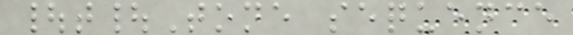|t|Tone sequence
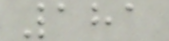181
